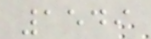1549
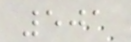501
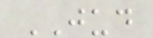JUD
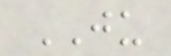JU
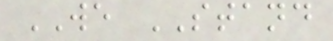WE STAND
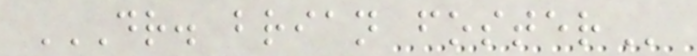DR. BRIAN FOSTER
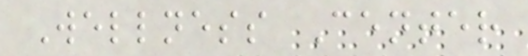Wellness Center
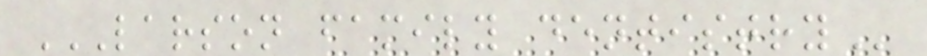LARSON FAMILY DENTISTRY
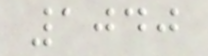1040
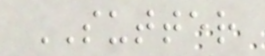SUTTER
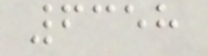6358
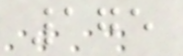175
